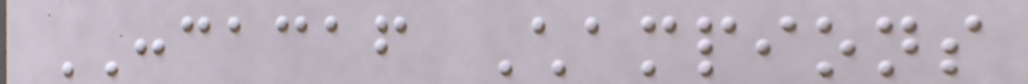CONCACAF Champions
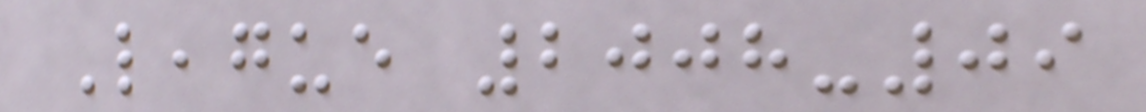League 2008-09
